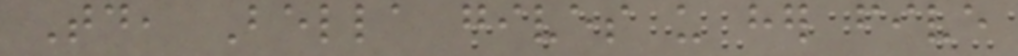Today, Bella gives us her five
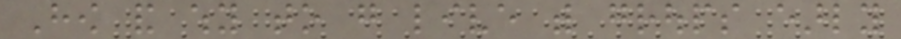How and why to go live with groups early
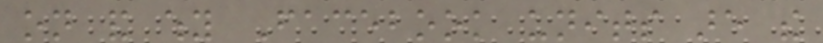on and why Facebook units are the
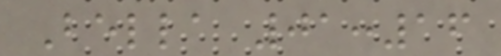Bella 01:16
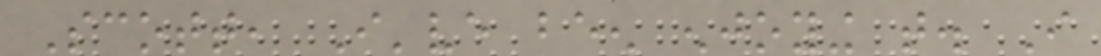Scott, I've been enjoying that. I
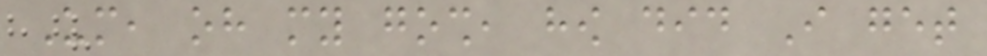Um, oh my gosh, how did I get
